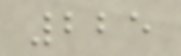225
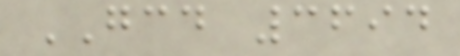GCD 3694
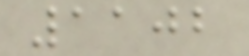1102
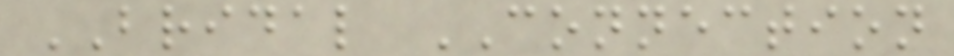BRIDAL CONNECTION
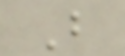B
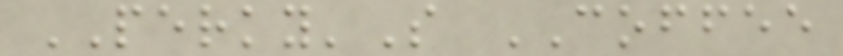PERKY'S COFFEE
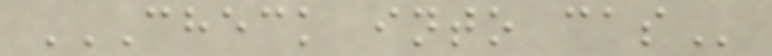CHECK INTO CAS
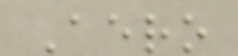Aero
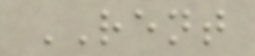RENT
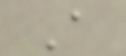A
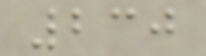230
